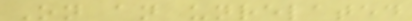On an unrelated
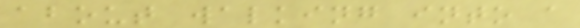about walking into a
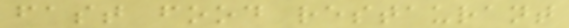fast food restaurant
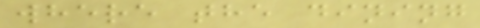where the dining
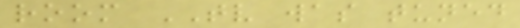room TV was tuned
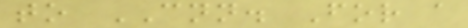to CNN. For a
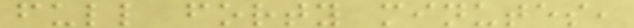full forty minutes,
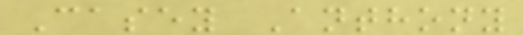Casey Anthony
